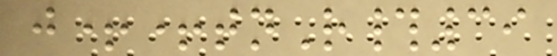j++tnR#39
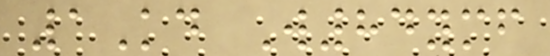1Kd W84ymf
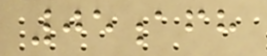05afh
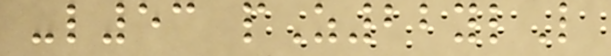-l53 pZ22ylL
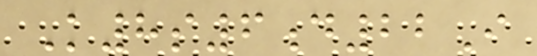K8s6d22I
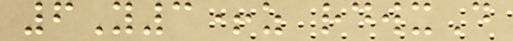6Y3+z rdwxD
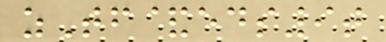zTf&eds9t
